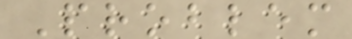Problem
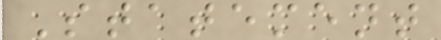Statement
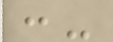:-
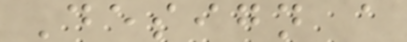Design a
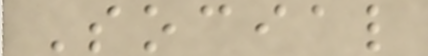Social
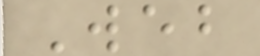Web
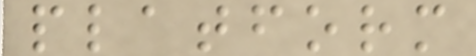platform
